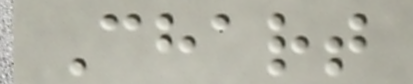Chart
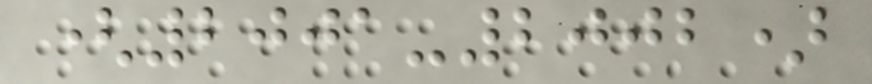(2001-2002)
